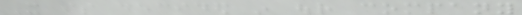It is decided in our company
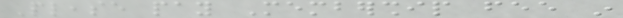Please pay Membership fee in
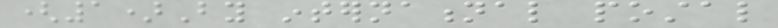(1)By international postal
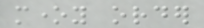money order
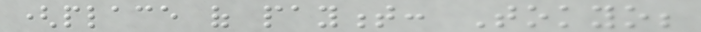(place of payment: Tokyo;
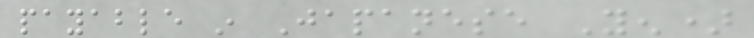payable in Japanese Yen)
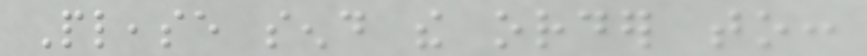Please send the order to:
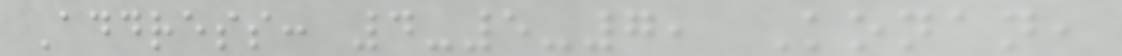Address: 4-5-7, Konan,
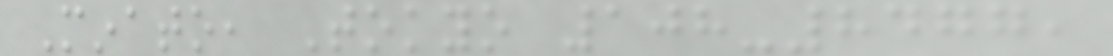Minato, Tokyo 108-8477,
